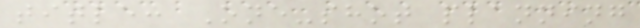title: One-shot planning
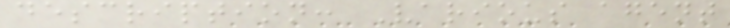description: Various agent
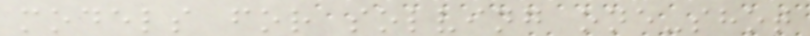models for solving one-shot
